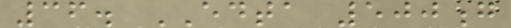36. EDTA 500g
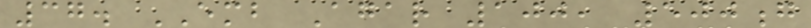37. EMB Agar 100, 500g
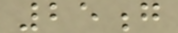25g
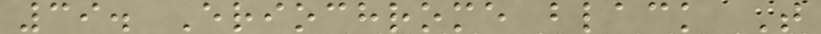39. Eriochrome black T
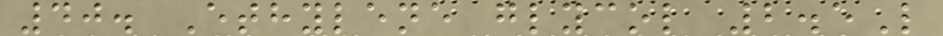40. Ethylene glycol 2.5L
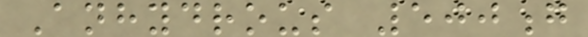Anhydrous 500g
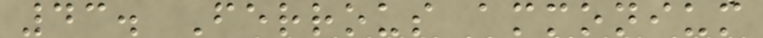43. Ferrous ammonium
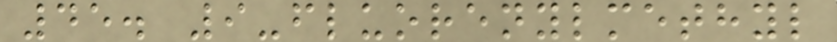45. 9-fluorenylmethyl
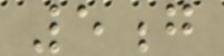5g
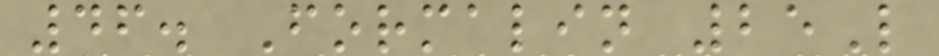46. Formalin 25L
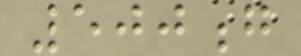500g
